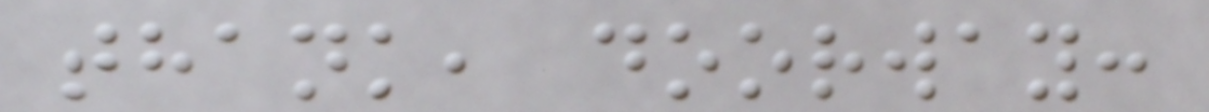thank, doorway:
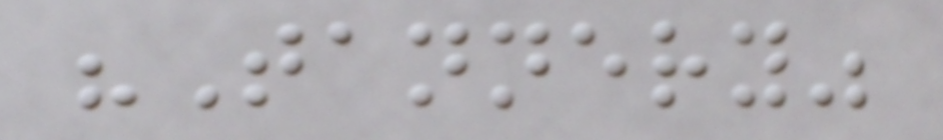"Tannery"
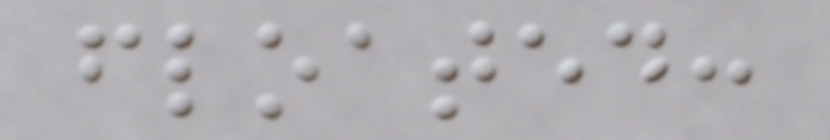floated:
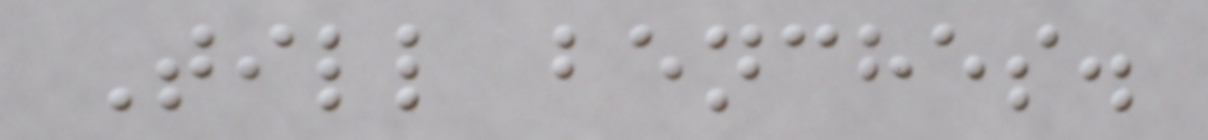Till benches.
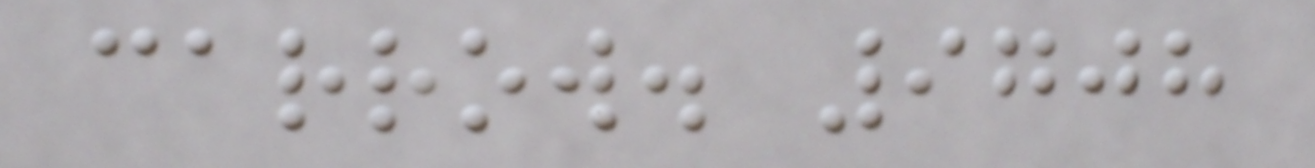carrow. 9708
